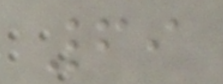69
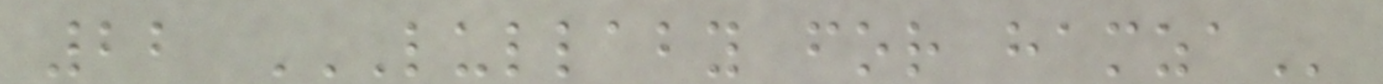22 LULLABY FOR HAMZA
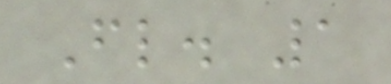Fl. 1
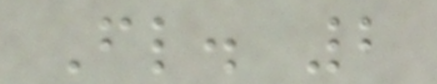Fl. 2
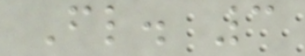Fl. 3
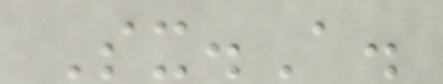Sx.A.
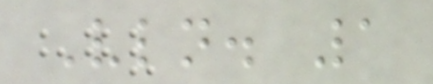Vln. 1
